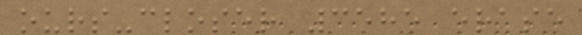ours-closer 3585 erase
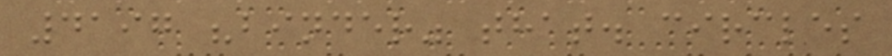4197 "binder" that. circles
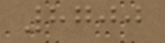8700
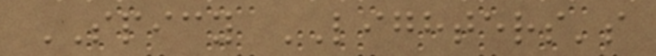SPICY LIGHTERS's
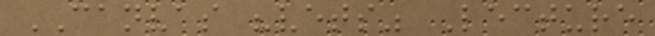CANVAS "vets" Lecture
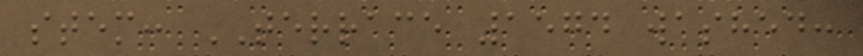stem: TERRACE 1574 washed:
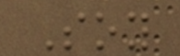Soy
